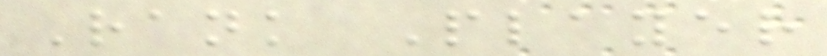Rank Player
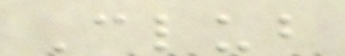Club
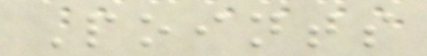Points
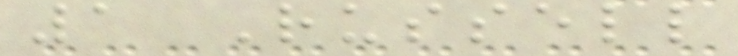1 Russell
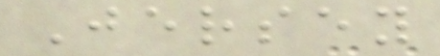Jersey
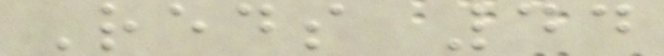Reds 44
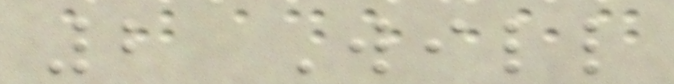2 Will
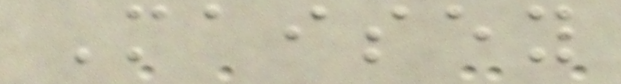Maisey
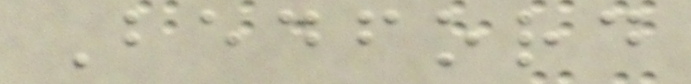Bedford
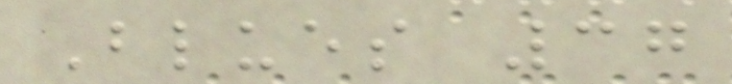Blues 37
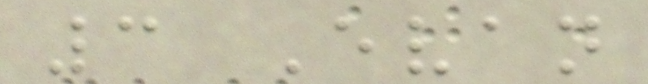3 Evan
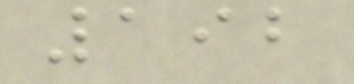192
